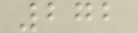272
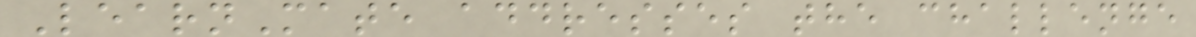LearnMate addresses the challenge
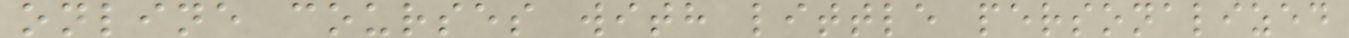online courses with little personalized
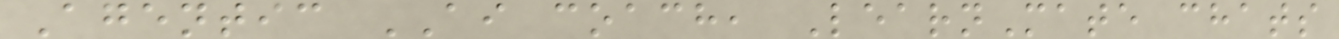Agentic AI coach, LearnMate chats
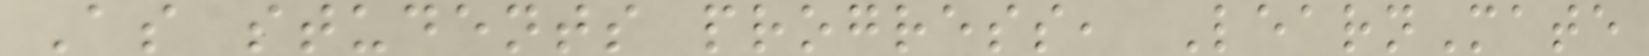As students progress, LearnMate
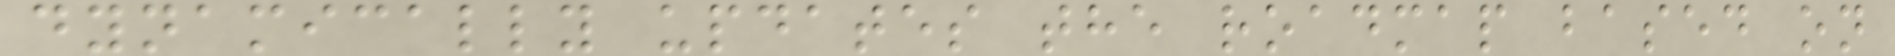dynamically updates the roadmap based on
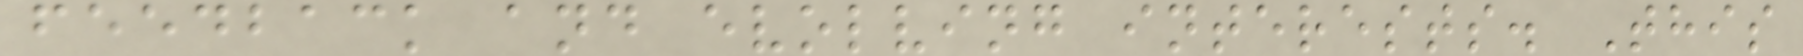feedback and evolving interests. This
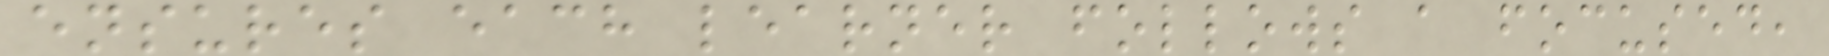ensures each learner follows a focused,
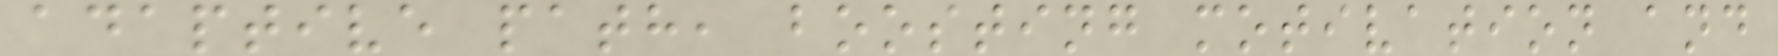adaptive path, boosting motivation and
